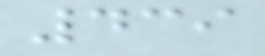439
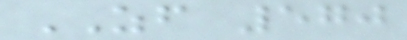ZF 570
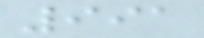991
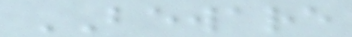BEWARE
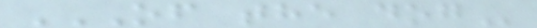OF THE DOG
